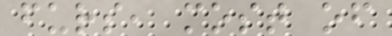furs, most of
